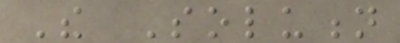The Solution
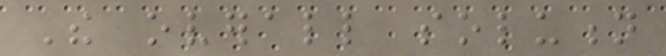The overall solution
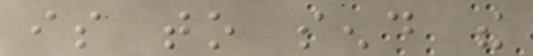is to send the
